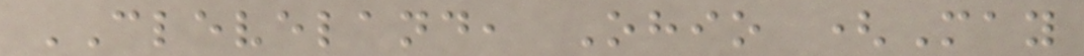CLEVELAND, Ohio (May
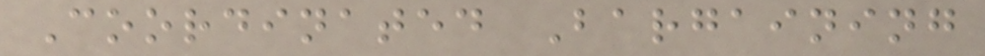Coordinated Bargaining
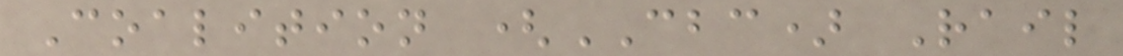Coalition (CBC) Rail
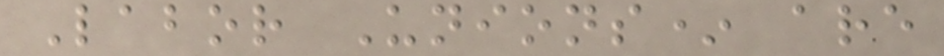Labor Unions* are
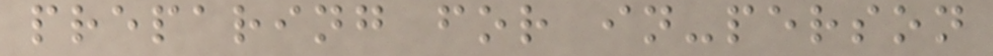preparing for in-person
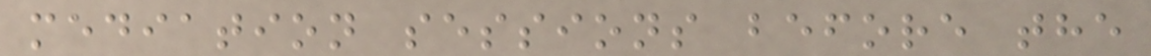mediation sessions before the
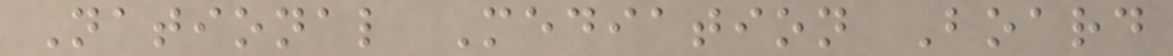National Mediation Board
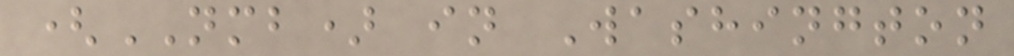(NMB) in Washington
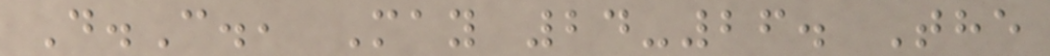D.C., May 24-26. The
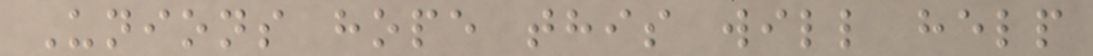Unions hope this will help
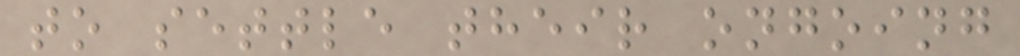to settle their ongoing
